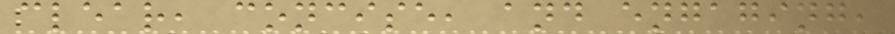clear, concise, and engaging,
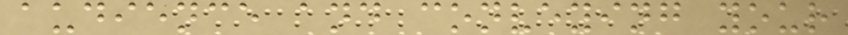audience and conveying your
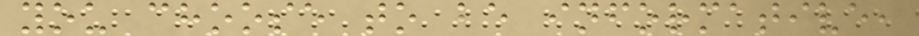you choose to be informative,
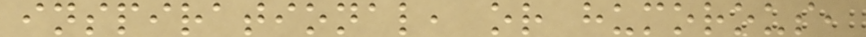inspirational, or humorous,
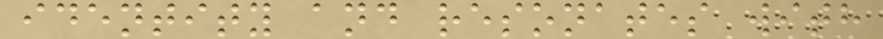identity and resonates with
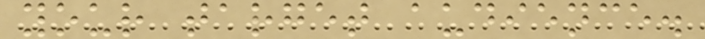your target audience.
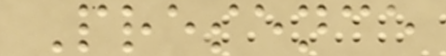Presence
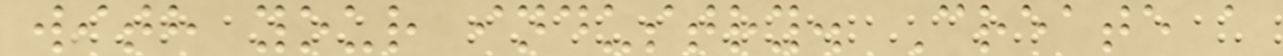with your industry. Create a
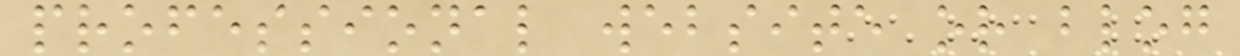professional website or blog
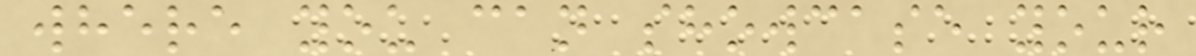where you can showcase your
